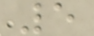5
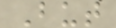But
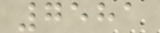7581
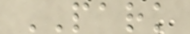PARK
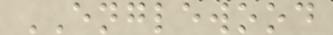ENGLEWOOD
